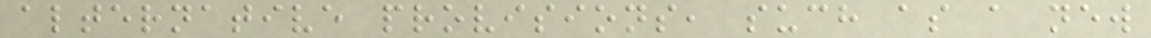alternative provisions, such as a new
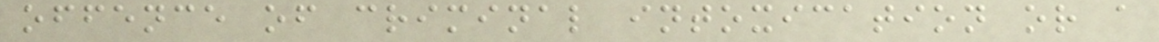offence of criminal intoxication or a
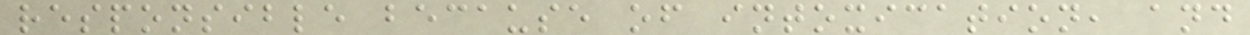responsible because of intoxication, and
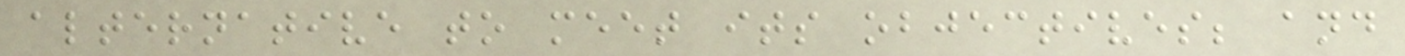alternative to meet its objectives; and
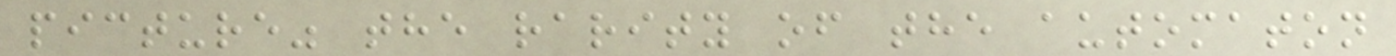picture" the rarity of the automaton
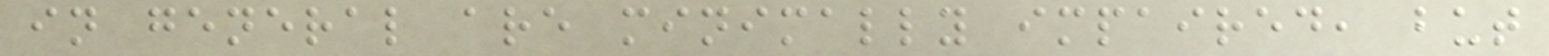in general are minimally impaired, but
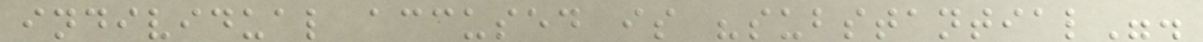individual accused is "substantial".
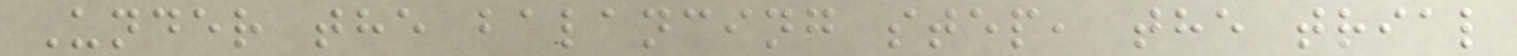Under the balancing step, the trial
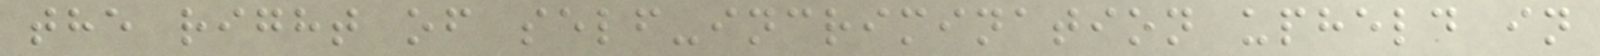the right of self-incrimination upheld in
